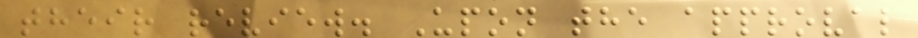their review. Upon the approval
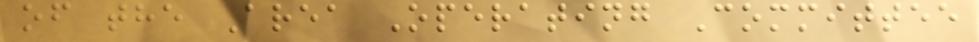of the Area Operating Committee
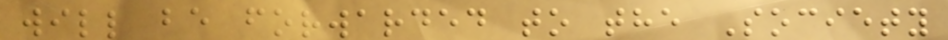will be forwarded to the Society
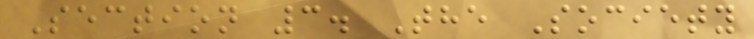Section 3. The Society
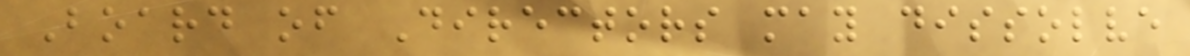Board of Directors may dissolve
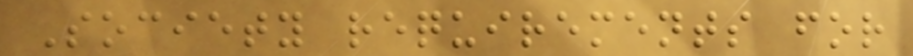Society requirements for
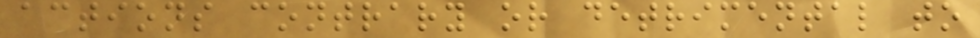actions contrary or detrimental to
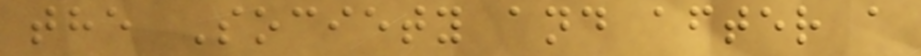the Society and after a
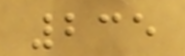235
